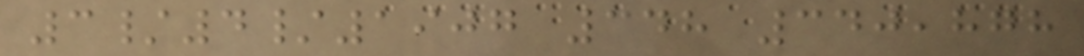3/4/1907 348 340,878
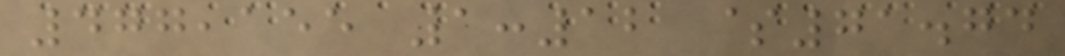477,155 1:12 $71.74
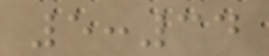5:34
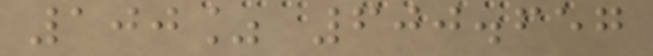100% 600.657
